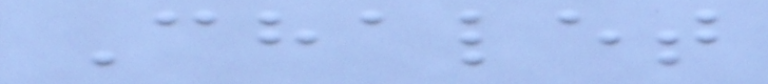Chalet
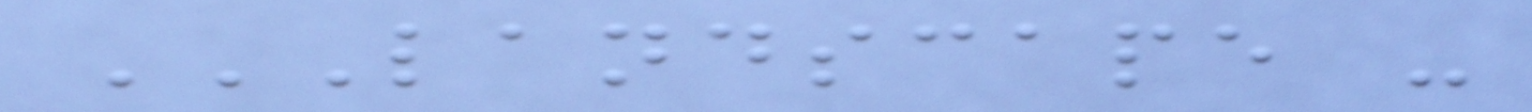LANDSCAPE -
